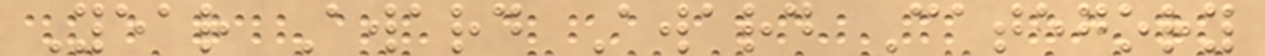Year Award Award Category
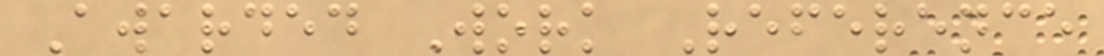Awarded Work Reference
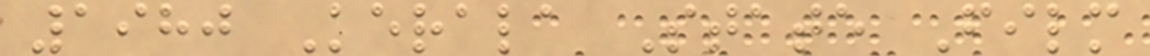1980 Kerala State Film
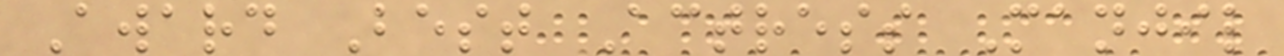Award Best Actress Manjil
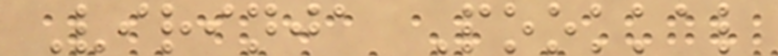Virinja Pookkal
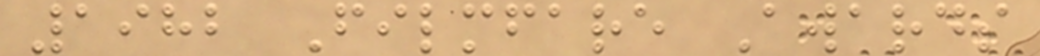1982 Filmfare Awards
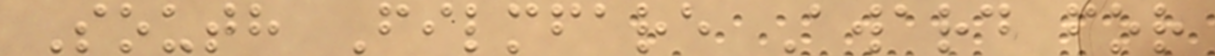South Filmfare Award for
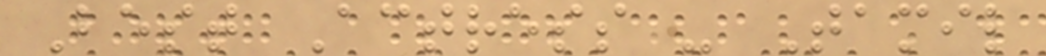Best Actress - Tamil
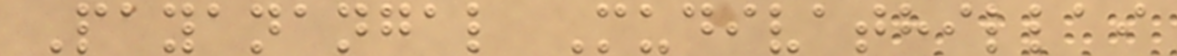Payanangal Mudivathillai
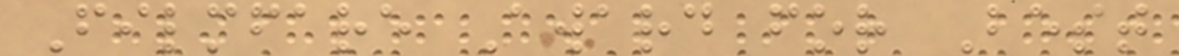Filmfare Award for Best
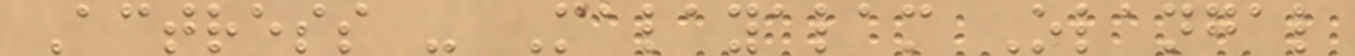Actress - Malayalam Olangal
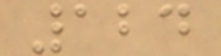124
